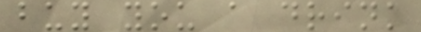buy you a drink
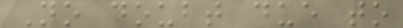No doubt due to
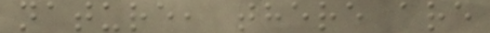nature, there are
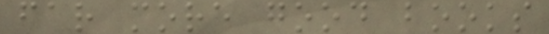far more good books
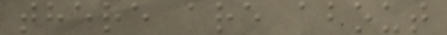there are about
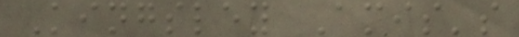Kingsley Amis's
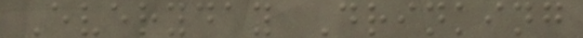Everyday Drinking
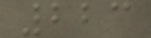223
